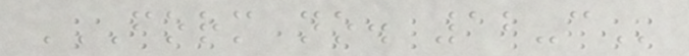FORM NO. 12-C
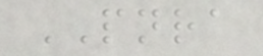PNRA
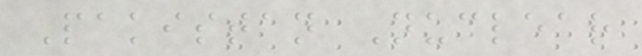Pakistan Nuclear
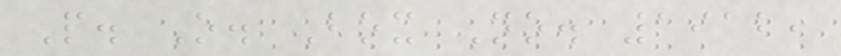P. O. Box No. 1912,
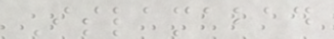Islamabad
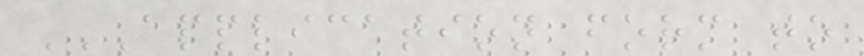APPLICATION FORM TO
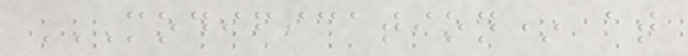MODIFICATION* AT
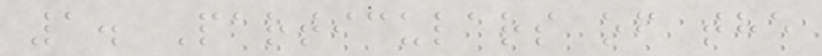1. Particulars of the
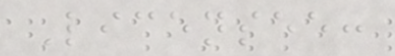Licensee:
